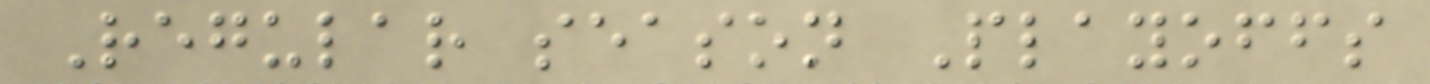Regular season Playoffs
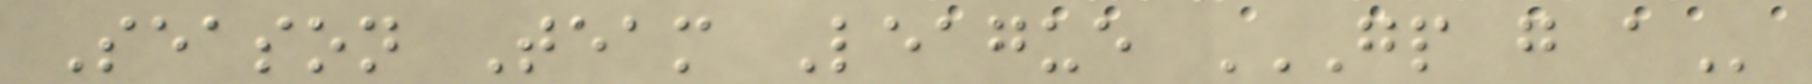Season Team League GP G A
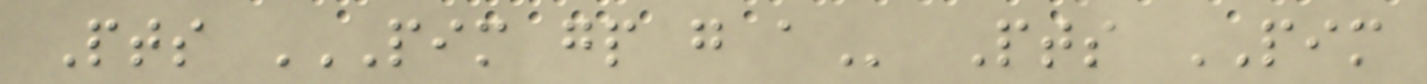Pts PIM GP G A Pts PIM
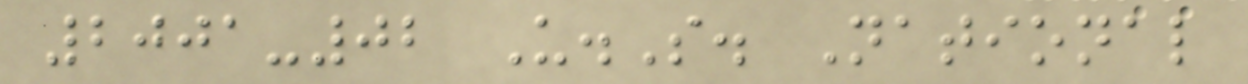2001-02 U.S. National
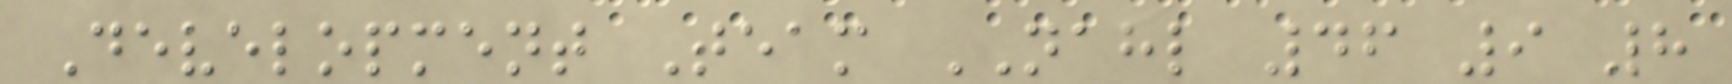Development Team NAHL 46 9 8
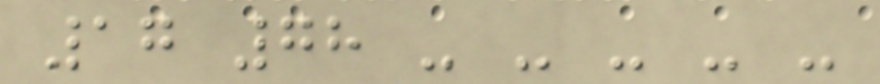17 78 - - - - -
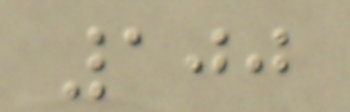100
